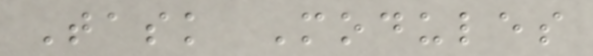Task Modules
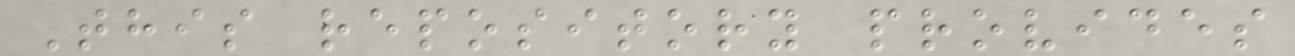This repository provides
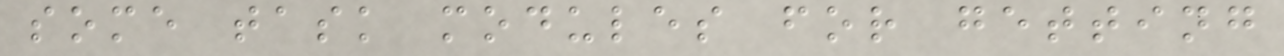some task modules for getting
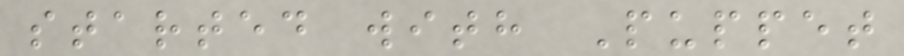started with Puppet
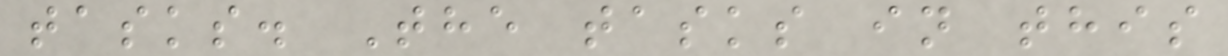tasks. The tasks in this
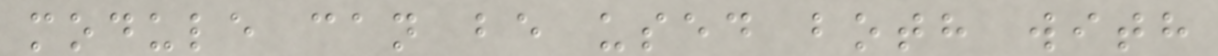module can be used both with
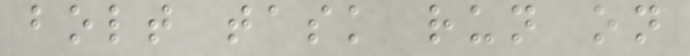bolt task run on
